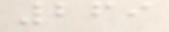269
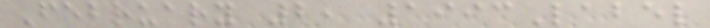February 2, 1993Label
